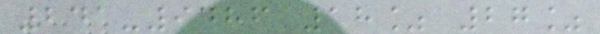241-9486 18% 27%
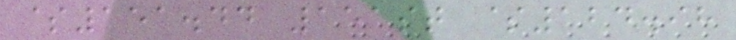$151.44 151st $124.98
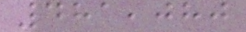481,080
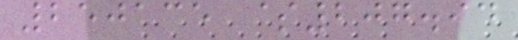250135 $207.94
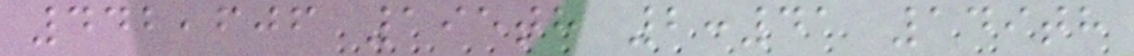442,606 195th 2:41 149th
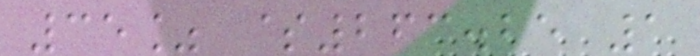35% $263.25 1
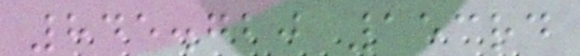845.720 153rd
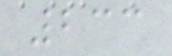233
